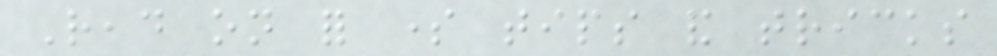Read on for some tips and tricks
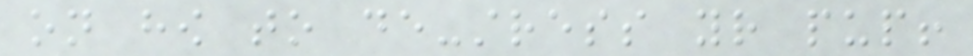on how to de-stress your pup!
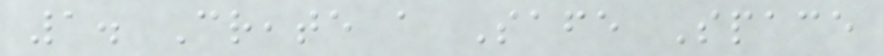1. Create a Safe Space
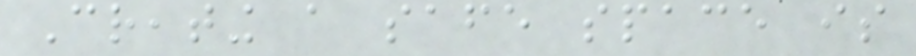Creating a safe space is
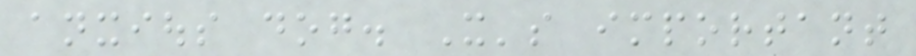anxious dog. It's important
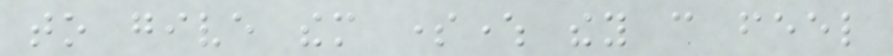to give them somewhere they can feel
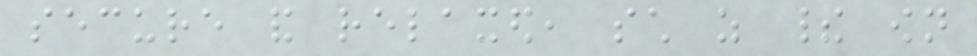secure and relaxed, such as their own
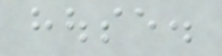house.
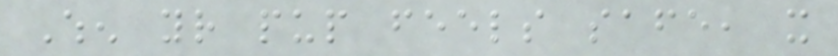When your pup feels safe, it
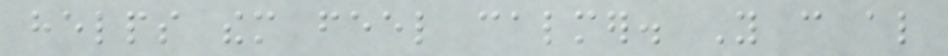helps them feel calmer. You can also
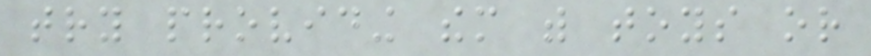try providing them with toys or
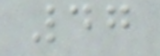47
